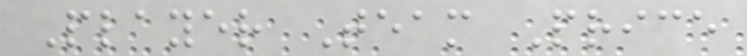Player Team Price
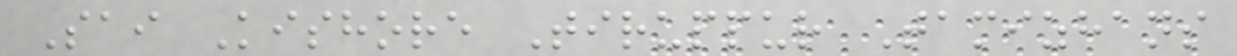Sai Kishore Tiruppur Tamizhans
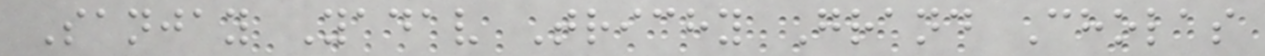Sanjay Yadav Trichy Grand Cholas
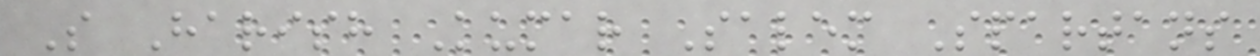S Harish Kumar Salem Spartans
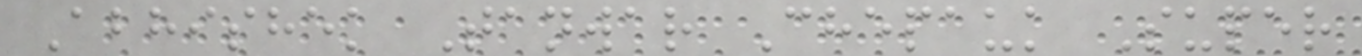Abhishek Tanwar Chepauk Super
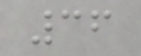36
